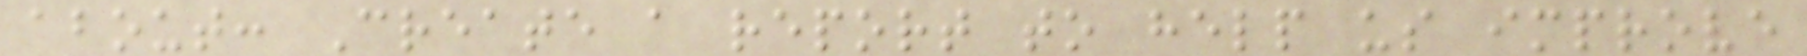about: Create a report to help us improve
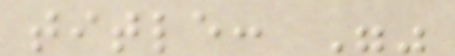title: ""
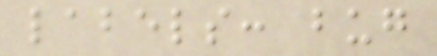labels: bug
